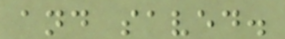and saved.
